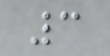3
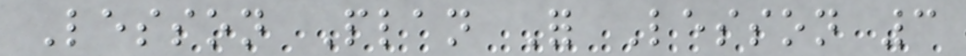Lesson Plan For Lesson 3
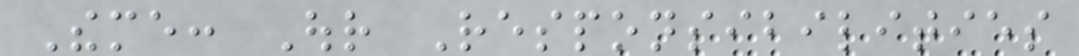Theme: Our Responsibilities
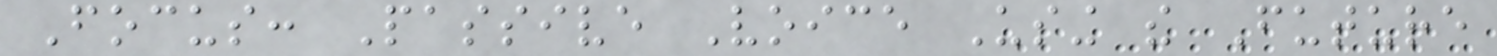Focus: Passive Voice Using the Future
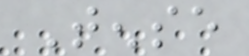Tense
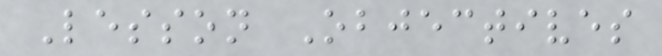Lesson Objectives
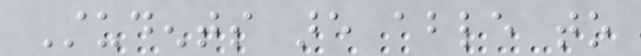Students are able to
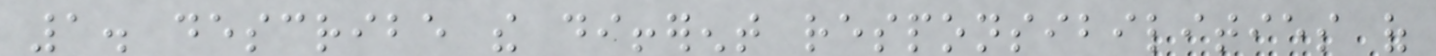1. describe the different responsibilities of
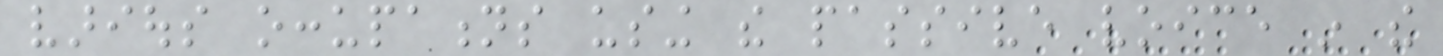various occupations using the passive voice in the
